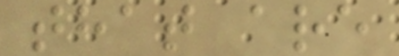that are
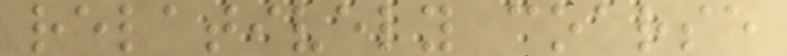relatively coarse
